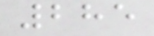285
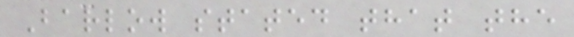Barlow stated that the
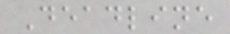Deadline
